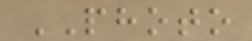PHOTO
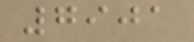7901
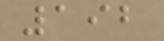192
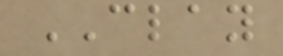CLAY
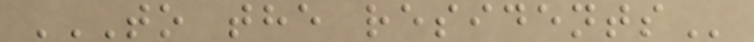TO THE RESIDENTS
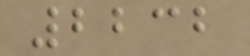2232
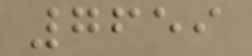7659
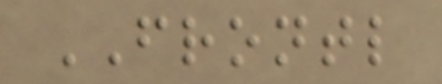FRONTL
